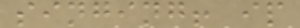singing! ip
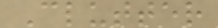Clutter
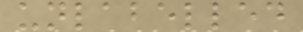unlabelled
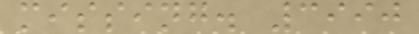missing. 3990
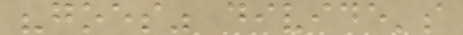"goes" divide's
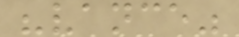"vance"
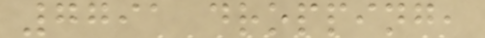7791 dropping,
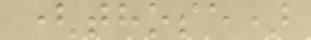(those)
